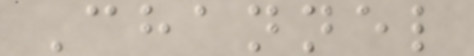Channel
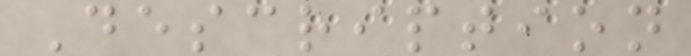Description
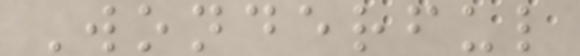Wonderful
